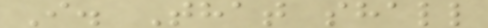I. That shall
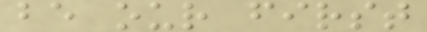be our first
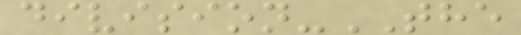division-THE
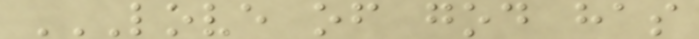LOVE OF GOD HAS
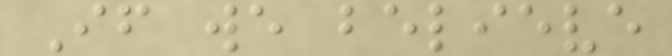If we believe
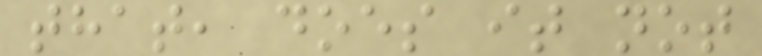that, does it not
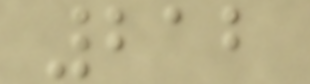212
